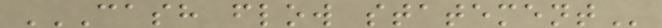CASH FLOW STATEMENT
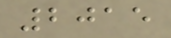2015
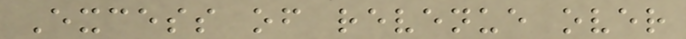Excess of revenue over
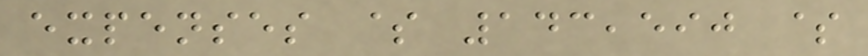expenses $ 143,590 $
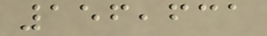156,631
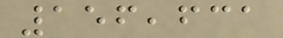156,631
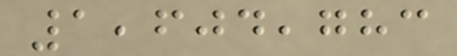1,604,783
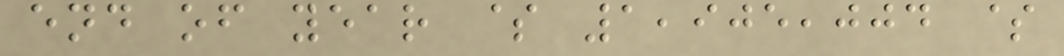end of year $ 1,905,004 $
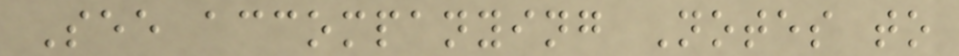See accompanying Notes to
